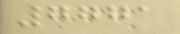7771
